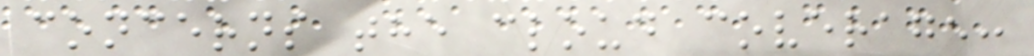concerns the cloud coverage:
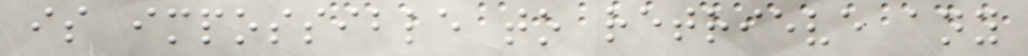is impossible to retrieve any
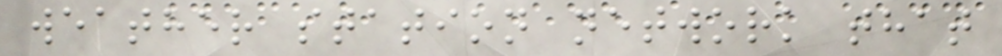weather station network that
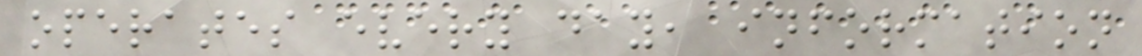operates every day, information
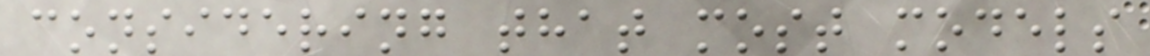considering that most models
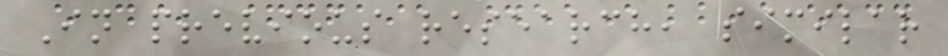In previous research, similar
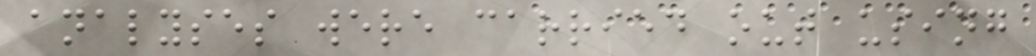analyses were carried out using
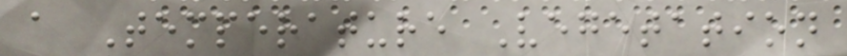a Temperature Vegetation
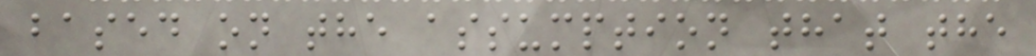based on the assumption that the
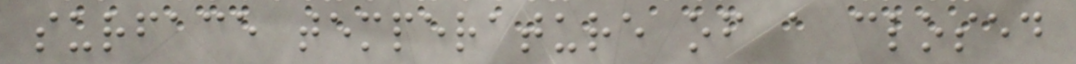surface temperature of a closed
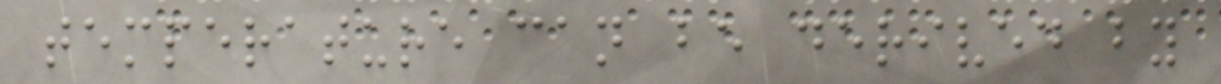temperature can be derived by
